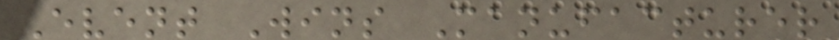Event Wins Manufacturer
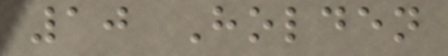10 Holden
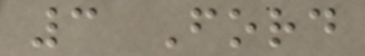3 Ford
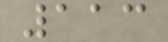113
